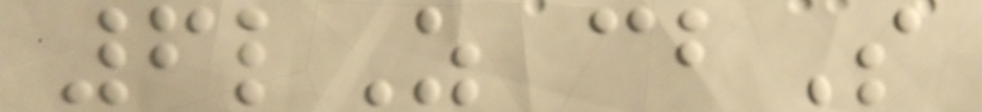6lZ cbS
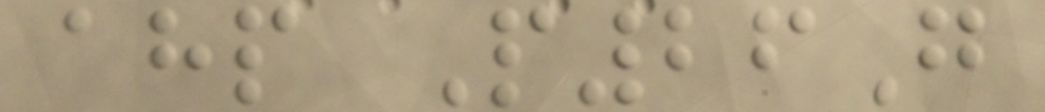ahp P26G
